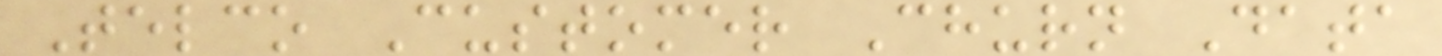Telco Customer Churn Data
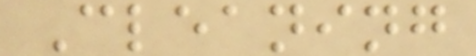Cleaning
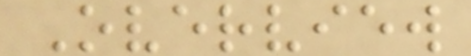Overview
